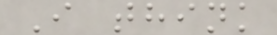I think
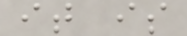it is
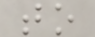to
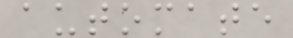automate
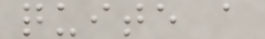quite a
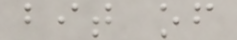bit of
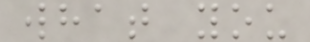what you
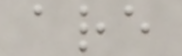are
